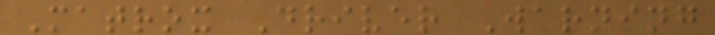Matrox Driver Warning
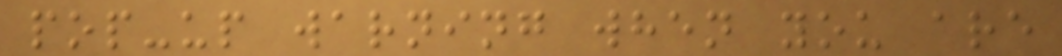pop-up warning when you are
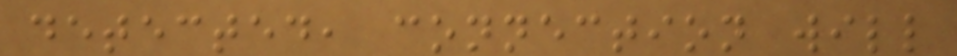detected, connection will
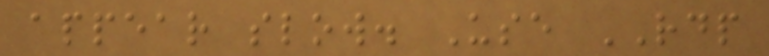appear slow. Use RDP
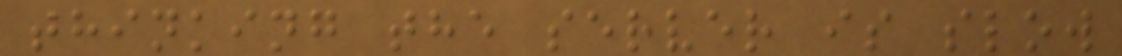thinking the server is slow
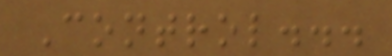Control...
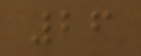26
